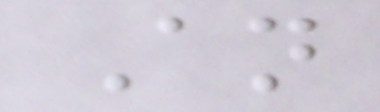An
